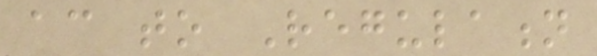according to Regulation
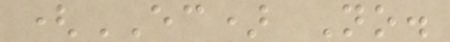(EC) No.
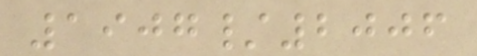1907/2006
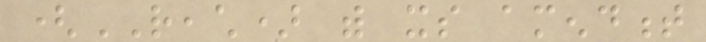(REACH) with its amendment
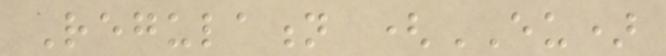Regulation (EU)
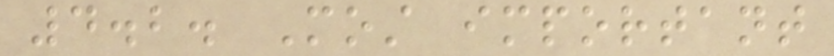4.2. Most important
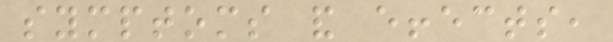symptoms and effects,
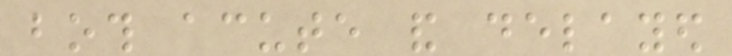both acute and delayed
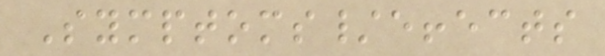Symptoms/effects
